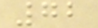72
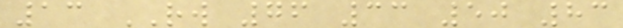13 RW 76 33 50 83
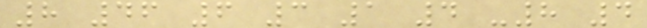8 46 6 3 1 4 -8 4
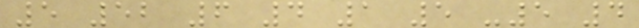5 52 6 4 1 5 -5 4
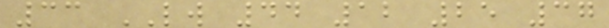33 LW 44 12 25 37
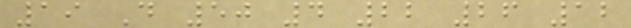19 D 50 4 22 26 12
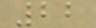22
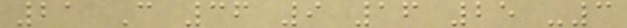21 C 36 9 16 25 -3
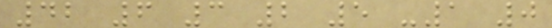42 6 3 2 5 -1 0
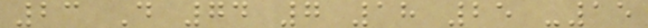23 D 74 7 18 25 -15
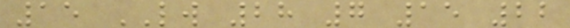15 LW 28 7 15 22
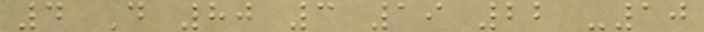4 D 80 3 19 22 -10
